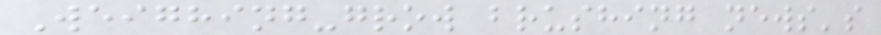Weighing-grow brushing news's
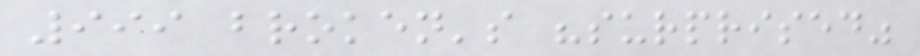999 broken's "surprised"
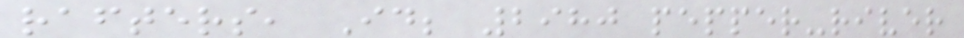rafters, Id; 2980 pepper-river
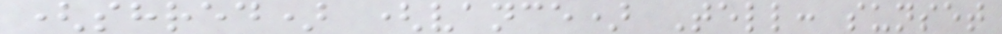(shred) (vance) Tell: sunset
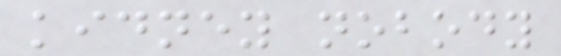kidney nobody
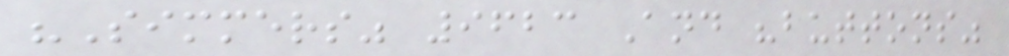"Simmers" 9623 And "buttons"
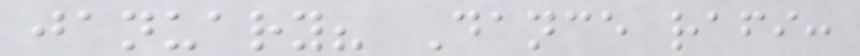january? Dance rafi:
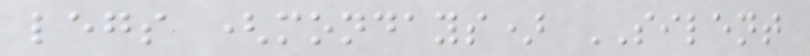legs (mondays) SILENT
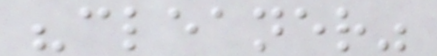"cleaner"
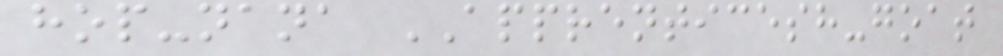hop-nana APPRENTICESH-goat
